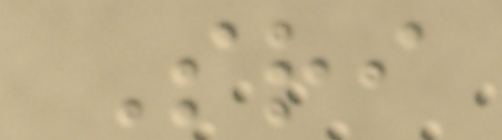Sri
